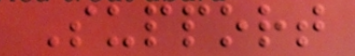Support
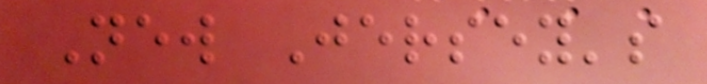New Jersey's
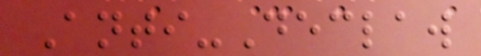Anti-Declaw
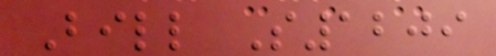Bill S1209
